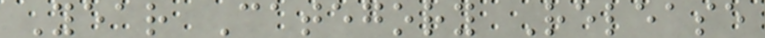Year Category Release
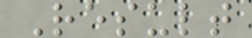Result
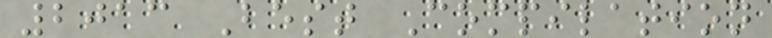2013 Best Compilation
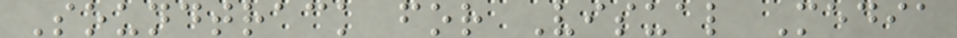Soundtrack for Visual Media
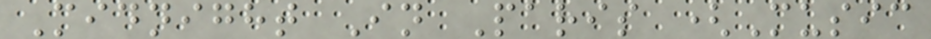Midnight In Paris (Music
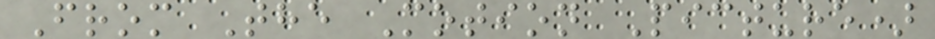From The Motion Picture)
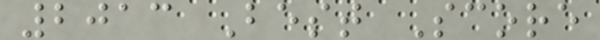2013 Best Score
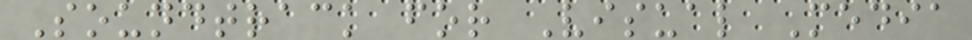Soundtrack for Visual Media
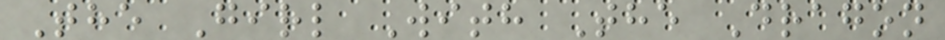The Girl With The Dragon
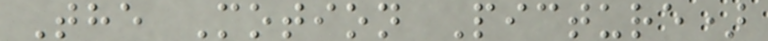The Motion Picture)
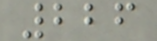226
